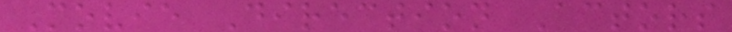Movie Direction Actors
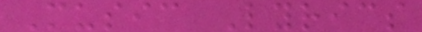Music Lyrics
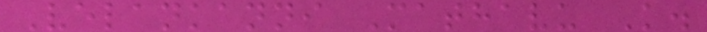Velankanni Mathavu K.
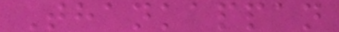Thankappan
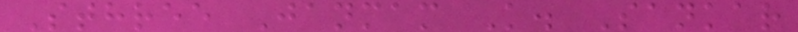Sthree Janmam K. Sankar
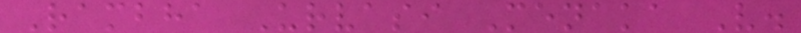Rambha Urvasi Menaka V.
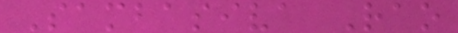Sambasiva Rao
